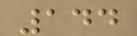144
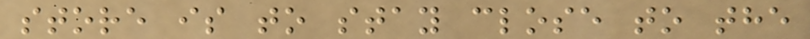store is to stay close to the
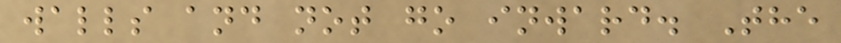walls and not go inward. The
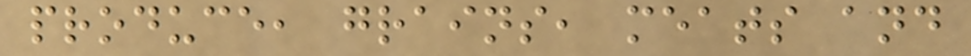produce, grains, meats and
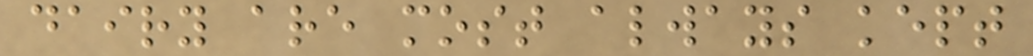dairy are most always kept
